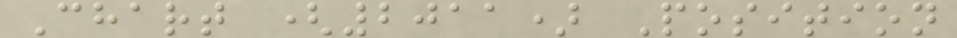Chart (2011) Position
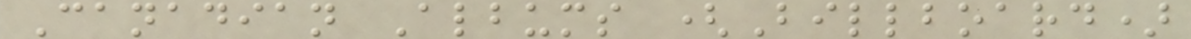Canadian Albums (Billboard)
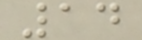14
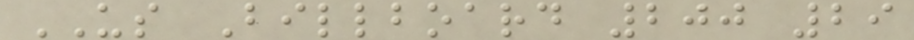US Billboard 200 29
